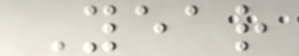Year
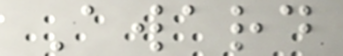Award
